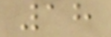18
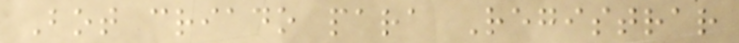Bot criado para Registrar
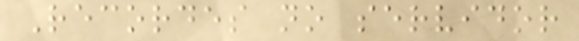Recordes no servidor
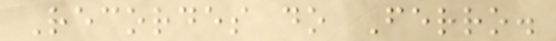Recordes do Ferro.
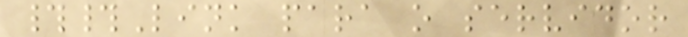##Link para o servidor
